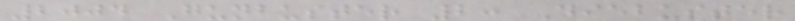2004 Gunbuster 2: Diebuster
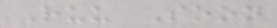Ruu Soon
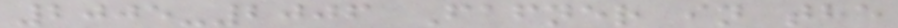2005-2006 Fafner in the
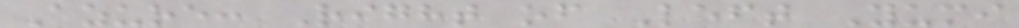Azure: Right of Left Yumi
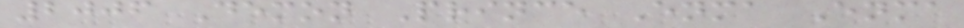2006 Demon Prince Enma Enma
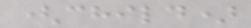(child)
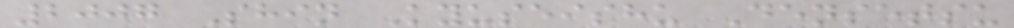2007 Shin Kyuseishu Densetsu
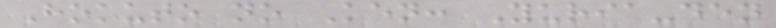Hokuto no Ken: Yuria-den
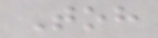Toh
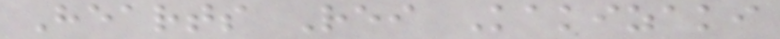Hearts Rei Kakizaki
